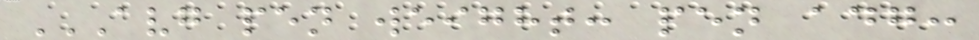AVG PEN WEIGHT: PEN ADG:
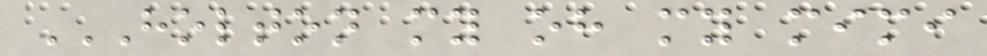HOLTON MY OH MY MIMI
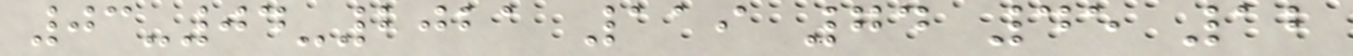03-04-2021 119 74 45 12
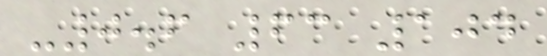-0.6 63 104
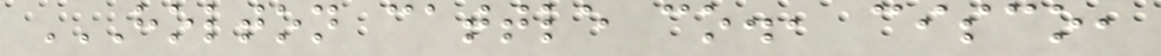HOLTON CATTLE CO., CISCO,
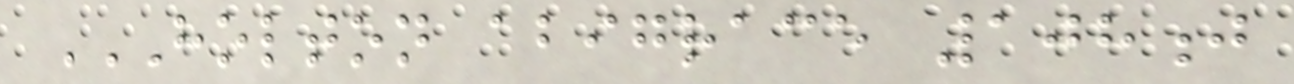HOLTON ABIGRACE 108J
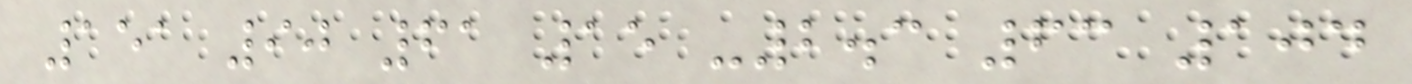151 90 61 15 -2.3 63 104
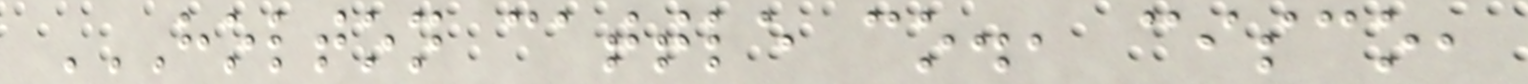HOLTON CATTLE CO., CISCO,
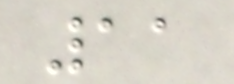11
